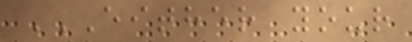EITHER YOUR
